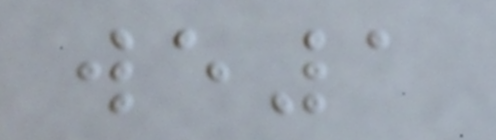we1
